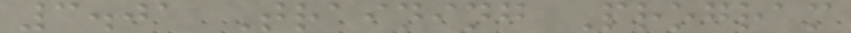3.01 Training Program
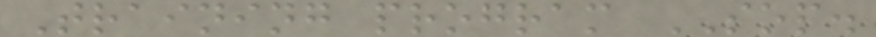Training program SOP.
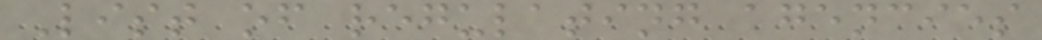List of regulating agencies
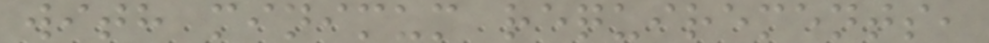with minimum requirements,
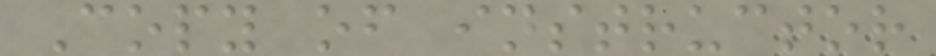Copy of instructor
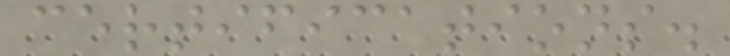certifications.
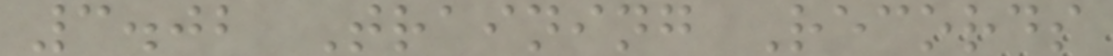3.02 Training Records
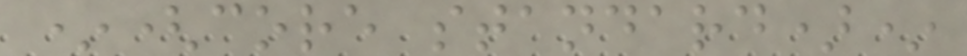*(core standard)*
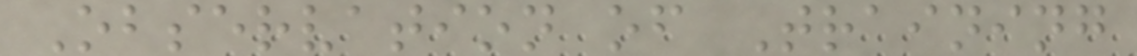Observation of Training
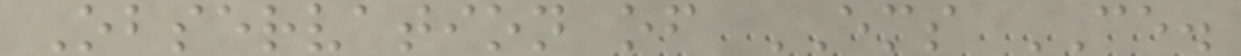Observation of EMS CE.
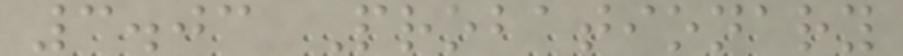3.03 Probationary
